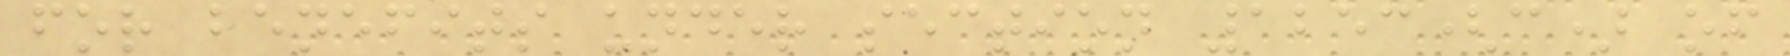for benefits under section 1253(c) of
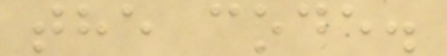the code.
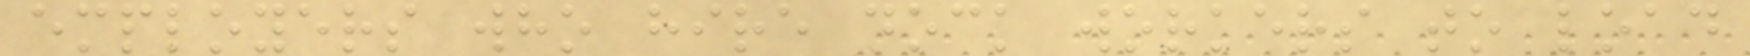employers who hire dock workers to load
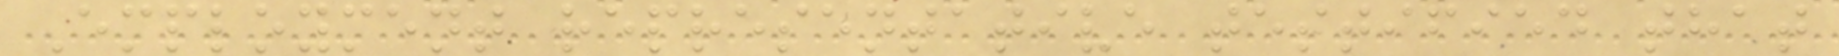Employment representative testified that
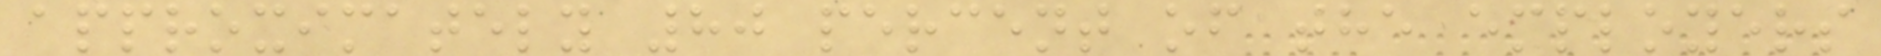approximately 80 percent of the employers
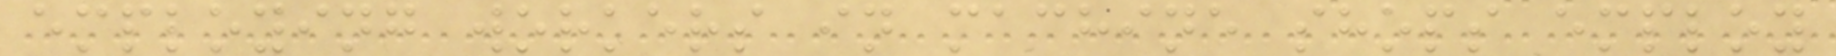employing workers in machine shops employ
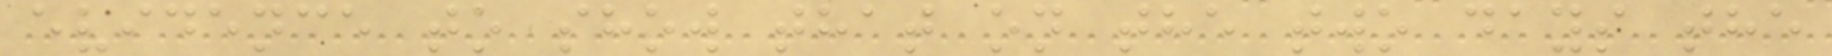evidence to show that on the two days the
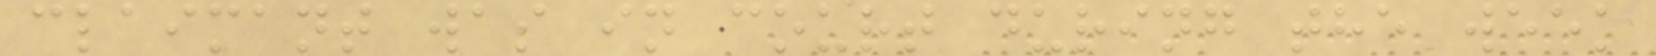claimant was in court during the week
